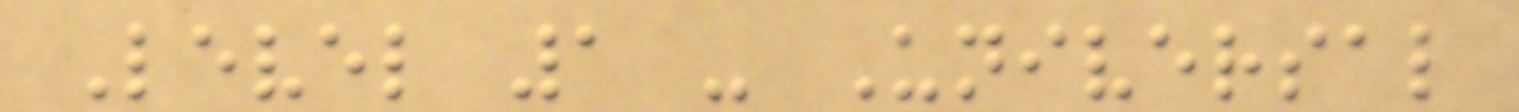Level 1 - Universal
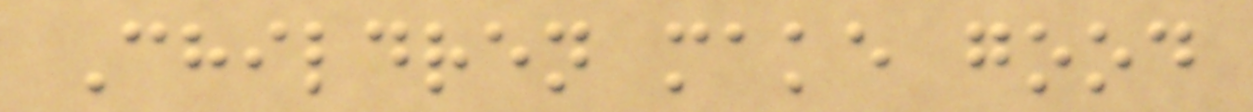Children make good
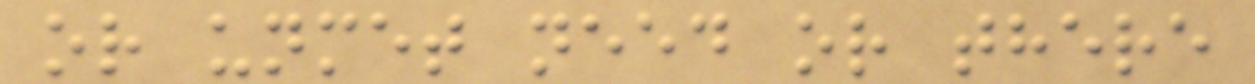or unmet need or there
